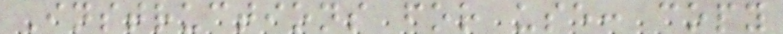Instructions for use: copy
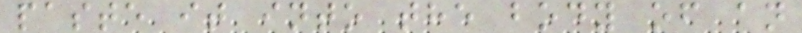paste it into the body of an
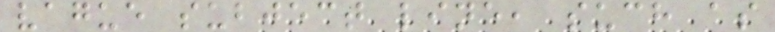vague subject line, such as
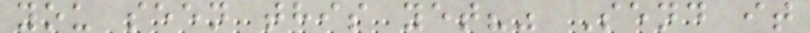you seen this yet?" Send it
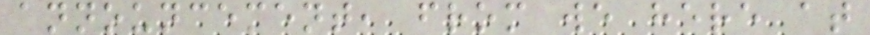announcement, from we here at
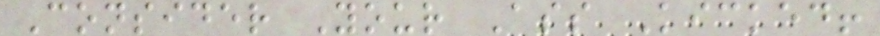Consider Your Ass Kicked!
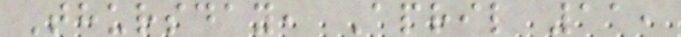Thursday, April 11,
